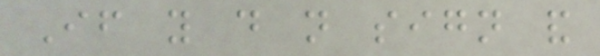If you do not sign and
